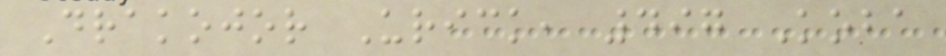Drakojor Urick, 497 Koba
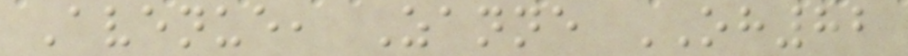Avenue, Zanne OH82
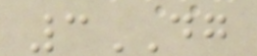3DG
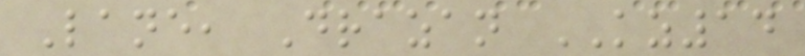Lane, Drazan KZ14
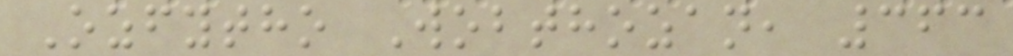Ozfytho Wobthozan, 363
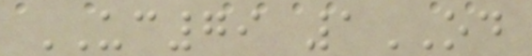UC79 1OD
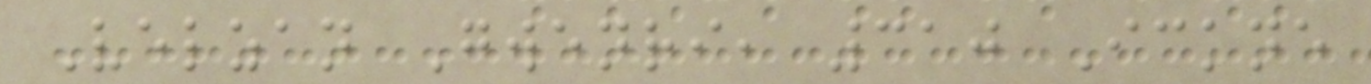Velzan Gwenri, 310 Ickne
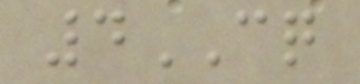4CQ
